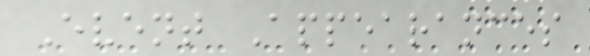Event Appearances
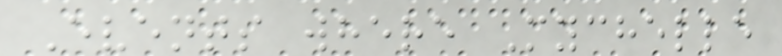Events where Mychelle
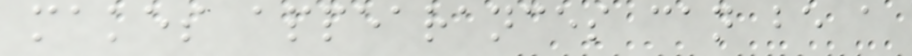makes appearances can be a
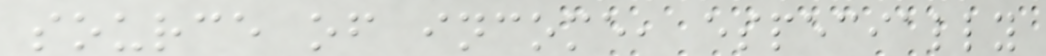source of income, especially
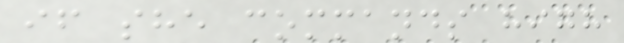if she commands high
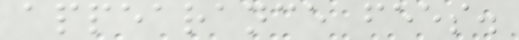appearance fees.
